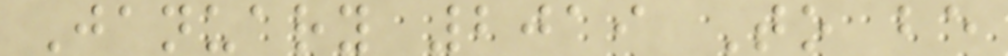January 2019 To be
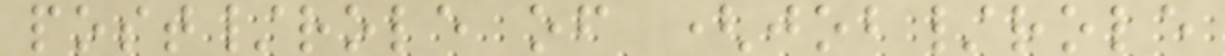post/role of (job/role
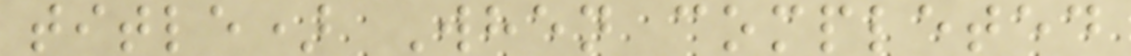title) When completed
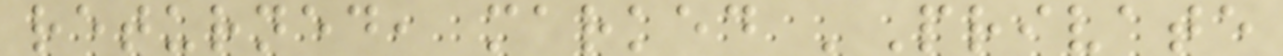returned, marked 'Private
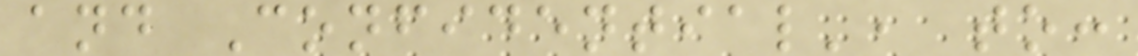and Confidential', to:
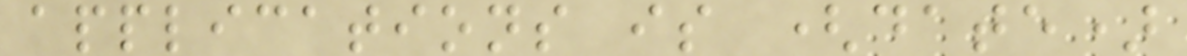applications is (date)
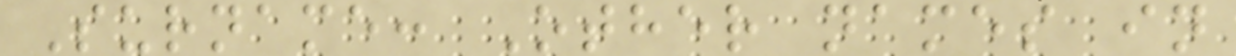Surname: Other names in
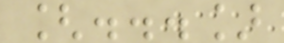[...]
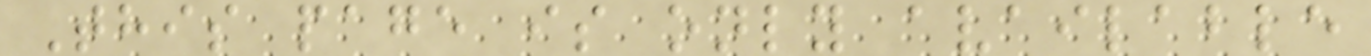This page is only available
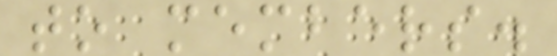to members.
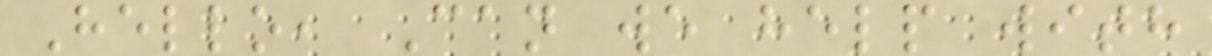Hello, Can we help with
